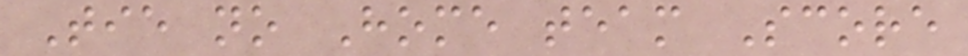Tie no Home team Score
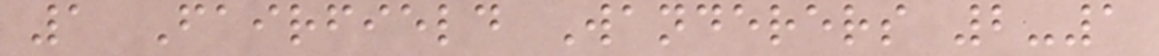1 Fairfield Wanderers 2-1
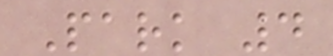Park 4
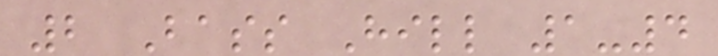2 Bass Hill 1-4
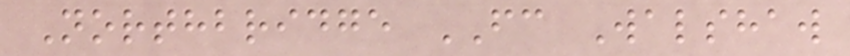Northbridge FC Walshaw
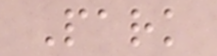Park
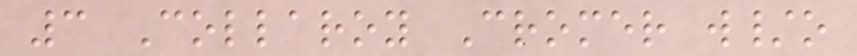3 Collaroy Cromer w/o
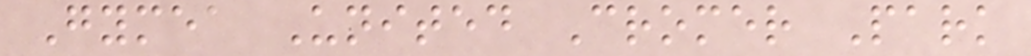Gymea United Cromer Park
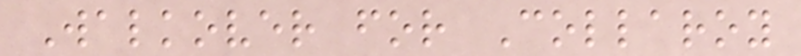Walkover for Collaroy
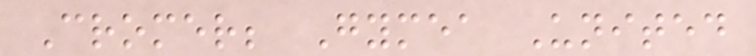Cromer; Gymea United
